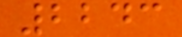2243
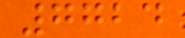7724
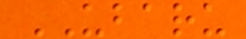UBARU
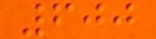600
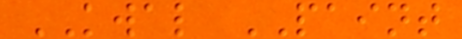KWAL PAINT
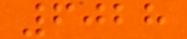6028
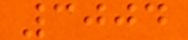3004
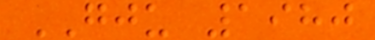GJU 1980
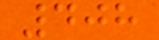408
